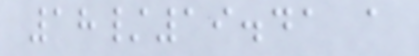18/19.41 a
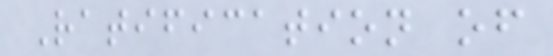Ratification of
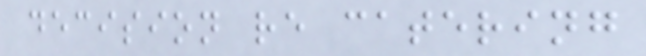decision re catering
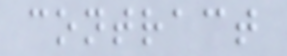contract
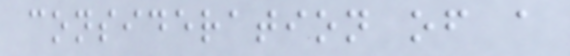consideration of a
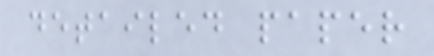detailed paper
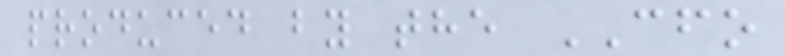produced by the CFO
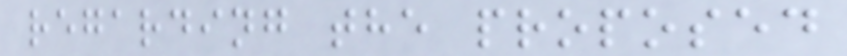regarding the proposed
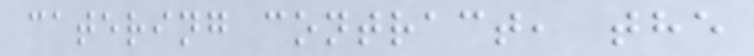catering contract, the
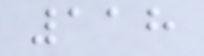118
